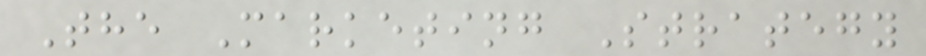The Marketing Strategy
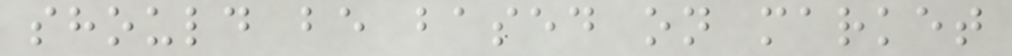should be based on market
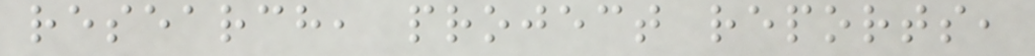research, project reports,
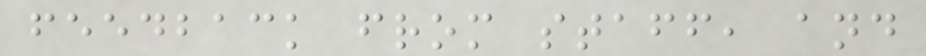feedback from staff, and
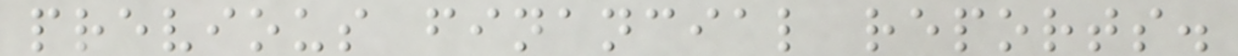previous financial reports.
